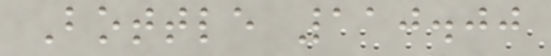Bottle 110.00
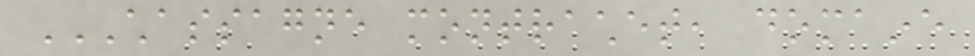CHASSAGNE MONTRACHET, DOMAINE
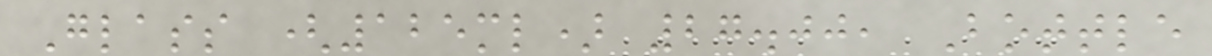Glass (125ml) 27.00, Bottle
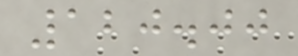120.00
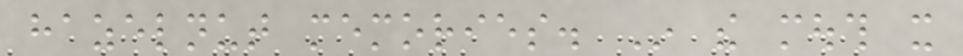hazelnut memories. In the mouth it
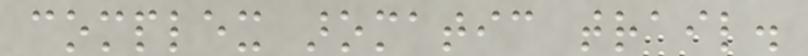complex aromatic trail.
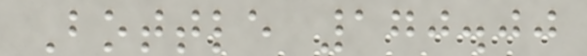Bottle 170.00
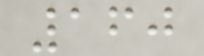160
